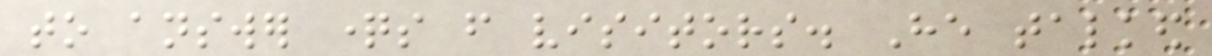to answer questions from visitors. He talked
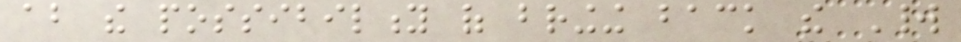about the possibility of bringing back the World
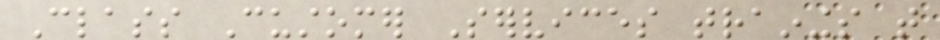Class Customer Services trainings that
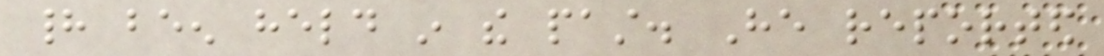had been held in the past. He reported
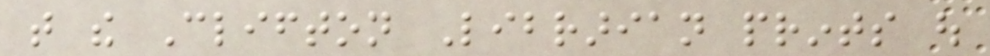that the Clifton Librarian prints out
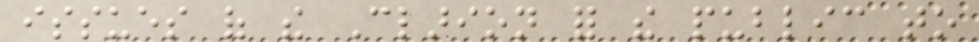issues of the Clarion for the public to
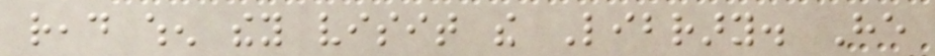read when they visit the Library. He
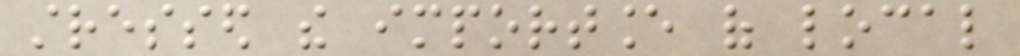stressed the importance of local
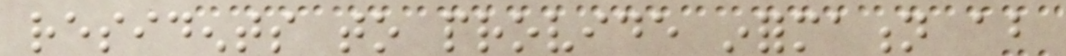residents to provide information about
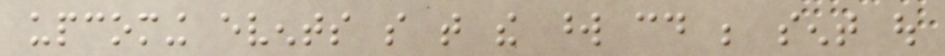upcoming events so that the word could be sent out
